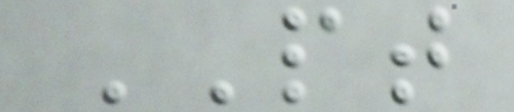PT
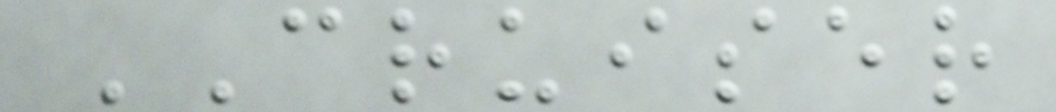CRUISER
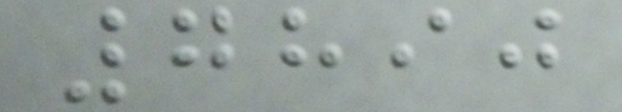7890
